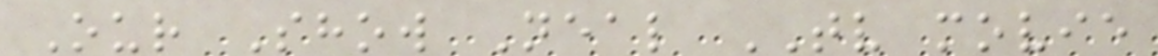Our Show Neal TV movie
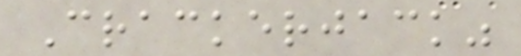Crackerjack"
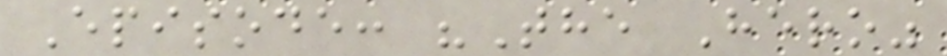Episode: "The Hero"
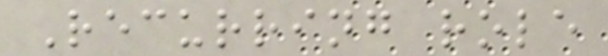Recurring role
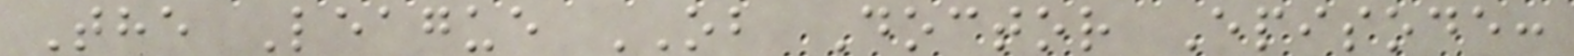The League OB Doctor Episode:
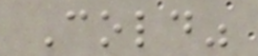Cold"
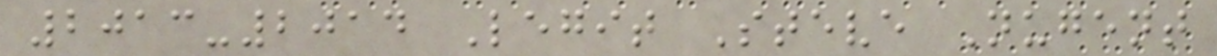2013-2014 Legit Steve Nugent
